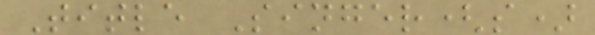Title Singer(s)
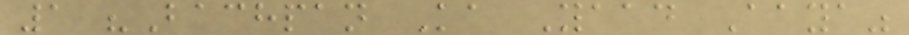1 "Bachpan Ka Yaad Aaya"
